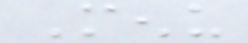Menu
